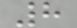8
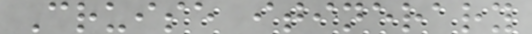Cruise itinerary
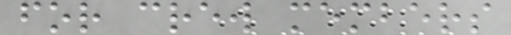for crew members
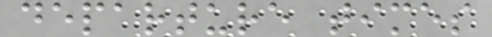departure times
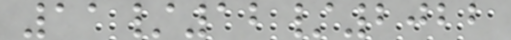11/12/2022
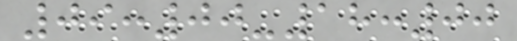09:00-18:00
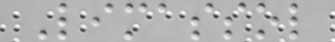Limassol
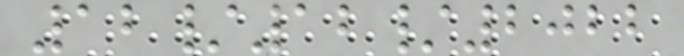12/12/2022
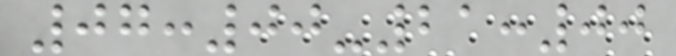07:00-21:00
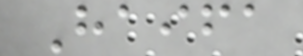Haifa
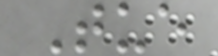Tue
